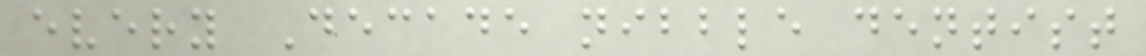every Decade nibble dentist
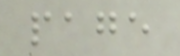page
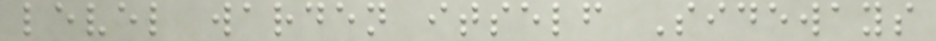level warden itself Sideways
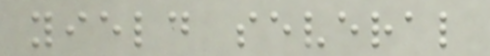yield several
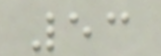53
